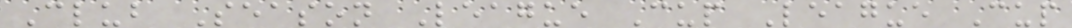Club Season League Cup League Cup
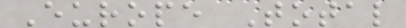Europe Total
